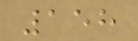158
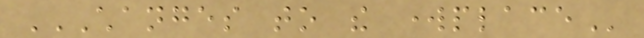CHANGES TO THE WORKPLACE
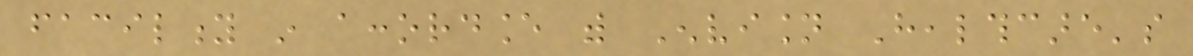facility in accordance with Envision Healthcare's
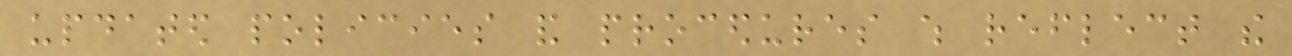updated policies and procedures which reflect the
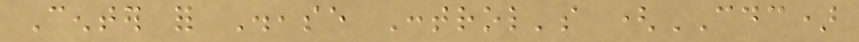Center for Disease Control's (CDC)
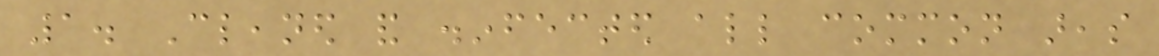1. Cleaned and disinfected all common areas
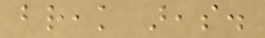break areas.
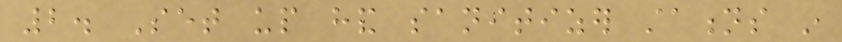2. Set up hand sanitizer stations in
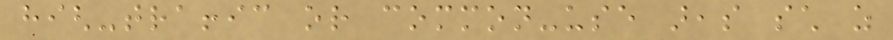high-traffic or common-use areas such as
